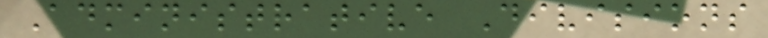Administrative Divisions
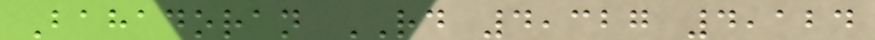Bahadoran RD 4,327 4,124
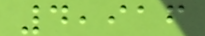4,916
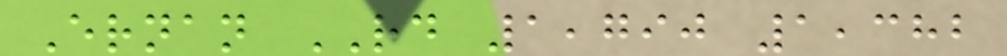Ernan RD 1,790 1,382
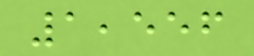1,556
